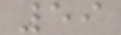59
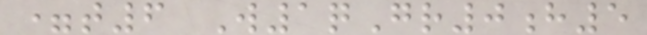=t6 W1qGr0h5
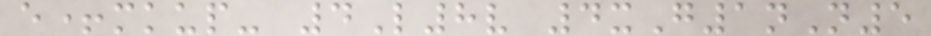e+mkup- 4L8v 4xG1nN5
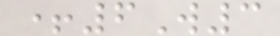+6W3
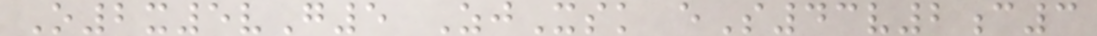O2x5vG5 ZjXsk eS43v2c3
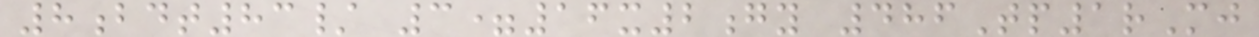8bdt83/ 3=16x2gy 486Tp1rMj
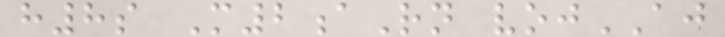h8s M2aRn vojAJ
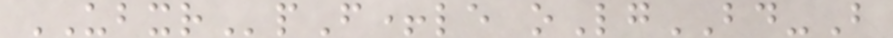UBXRpF+le oLgBD-B
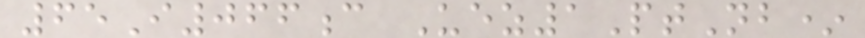65I066c Uez1PtNb*
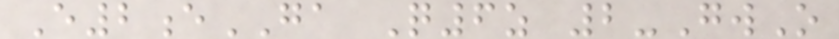E2eGA Q6z 2-GwO
